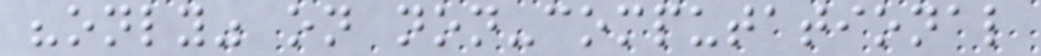"only" on non-computational
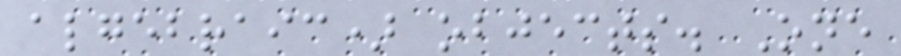algebraic) objects. One
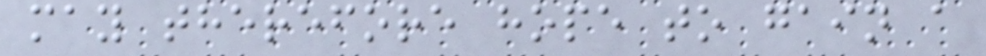may therefore hope to gain a
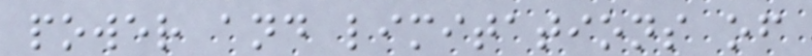power and limitations of
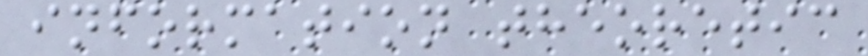information theoretic
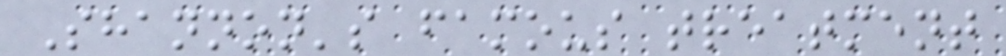Shannon's famous treatment
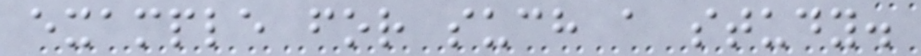example for such a study.
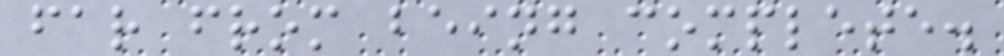far from being complete.
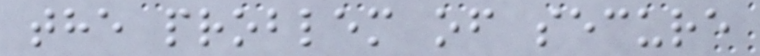the problem of secure
